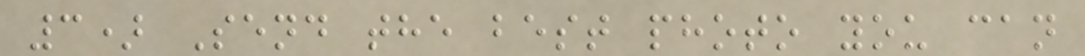3) Send the best photo you can
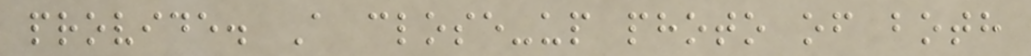provide. A close-up photo of both
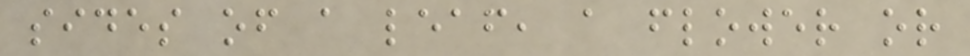sides of a leaf, a flower or
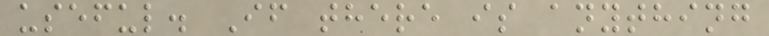useful. If there is anything
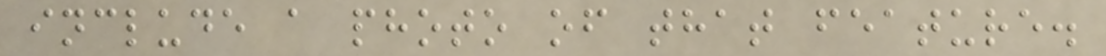include a photo of that feature.
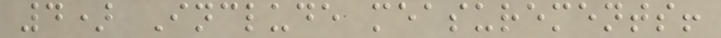4) Include measurements!
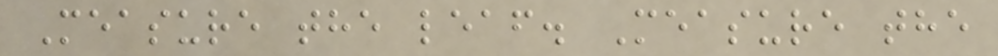Measure the leaf. Measure the
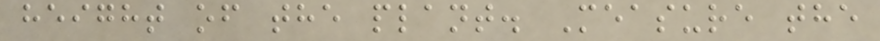height of the plant. Measure the
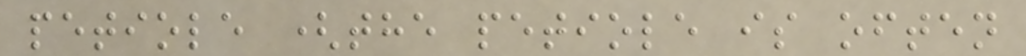petiole (the petiole is often
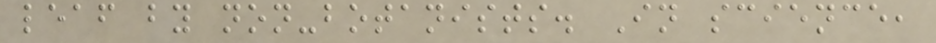leaf by non-botanists. In science,
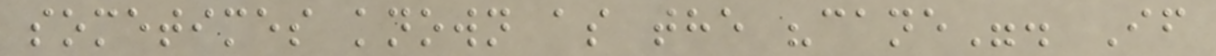sometimes known as the "cane". If
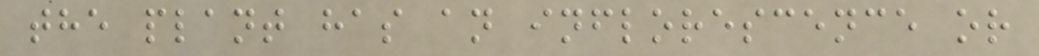the plant has an inflorescence or
